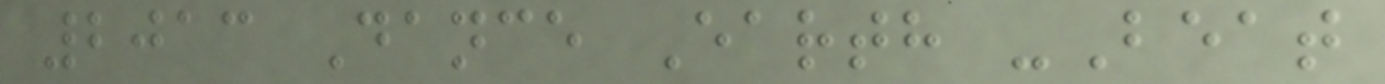2013 Dance Earth -Beat
